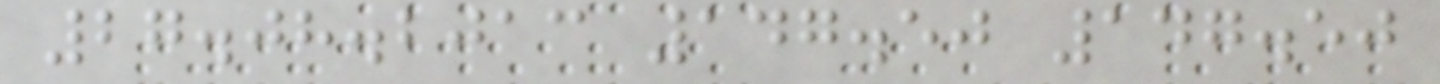27.08.2013 147.50 147.50
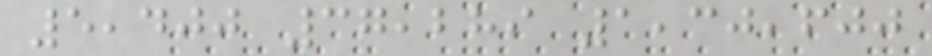5,400 37,289 1,30,600
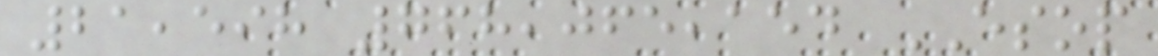21,598 768,065,154 ESOP
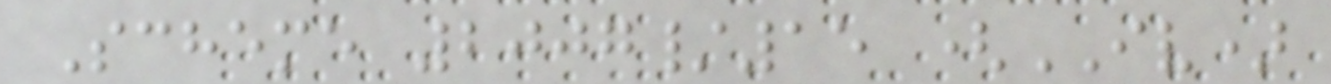Scheme 2007/15 (IV)
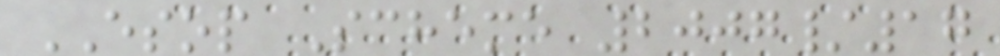ESOP Scheme 2007/17
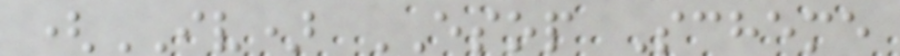(IV) ESOP Scheme
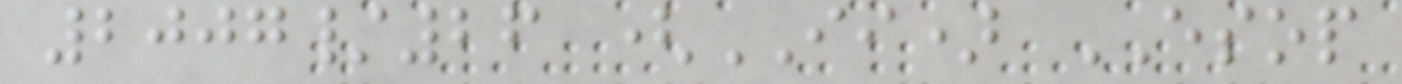2007/26 (II) ESOP
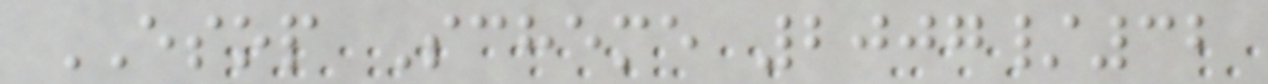ESOP Scheme 2007/32
